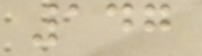147
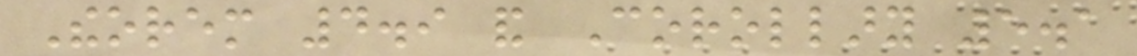Theorem 4.9 and Corollary 5.1
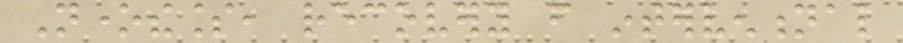Nonetheless, recovery from interventional
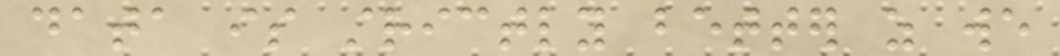data is strictly better as we
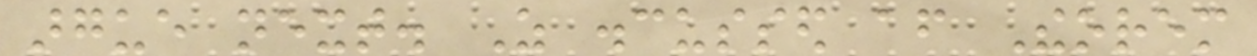argue next. As discussed after Theorem
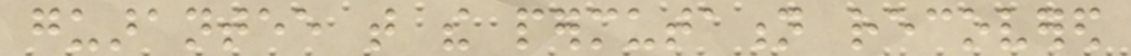guarantee that the permutation recovered
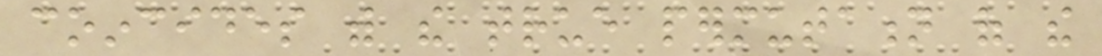coincides with the true permutation of the
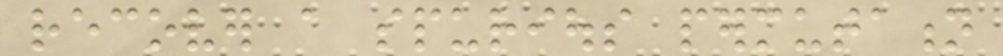recover a spurious permutation
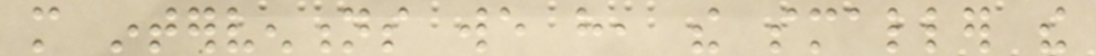more interventions we have, the smaller the
